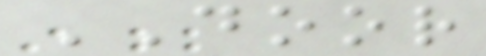DOOR
